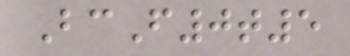BcF0t5
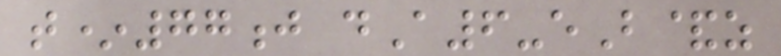t*77j dA6-eB&z
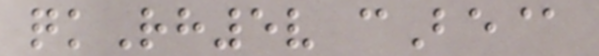qkRh5v cBe@
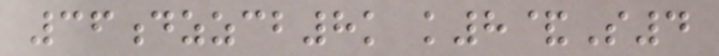36dzzcb8k k8&S4
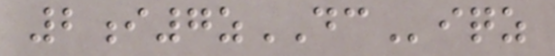2i7zDCiqz
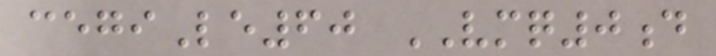cegiLe60 VMQ0d
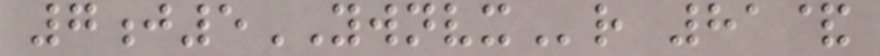7j5YWNVXr 81&
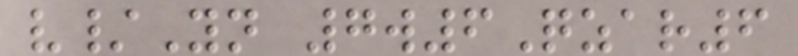v/Yn 7w6Qzar6
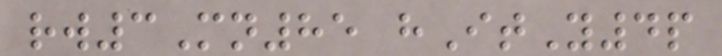rw3Mn85 hItY4p
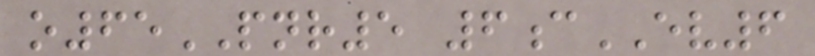o65PNR5 6cEV6
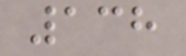138
